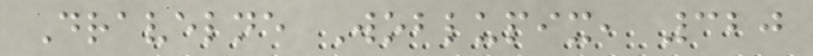Dravelne Woblupix, 320
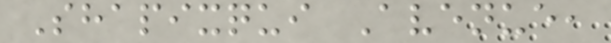Shapixqui Avenue,
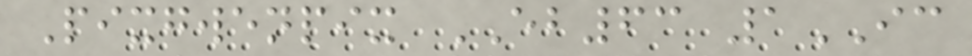Pixgwenpix EB63 1IC
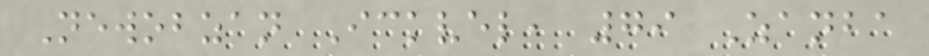Newobzan Ickvel, 79 Zanba
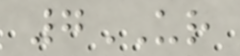7UR
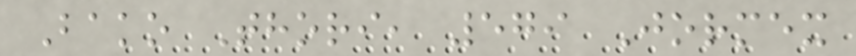Bako Thori, 579 Jormex
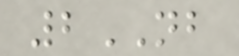2NB
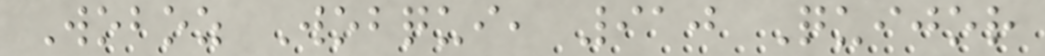Woboz Wobqui, 910 Quijor
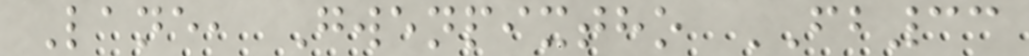Lane, Gwenpixtho FB33
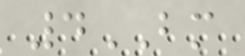4BM
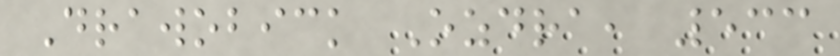Drawobick Ozdra, 533
